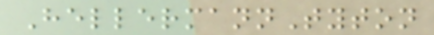HellermannTyton
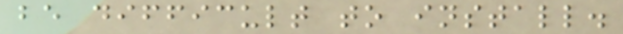be difficult to install.
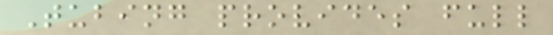Tubing provides full
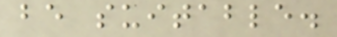be suitable.
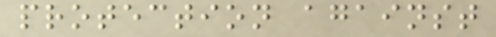protection against
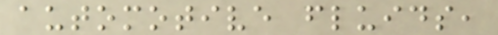automotive fluids,
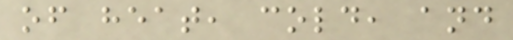of heat, cold, and
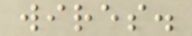wires.
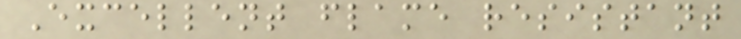Excellent flame resistant
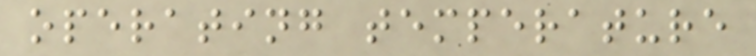operating temperature
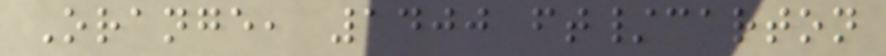Orange, 1400 ft/carton
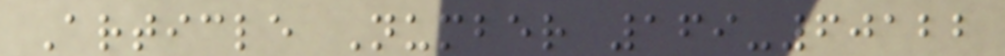Article Number 169-60122
